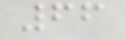66
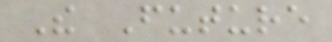The Future
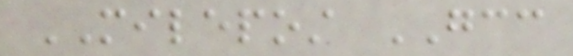MILEPOST GCC
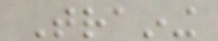Training
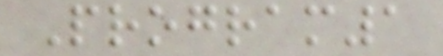Program1
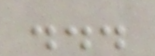...
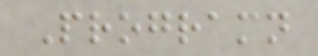Programn
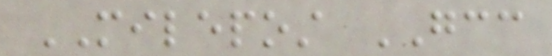MILEPOST GCC
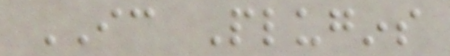IC Plugins
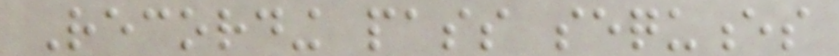Recording pass sequences
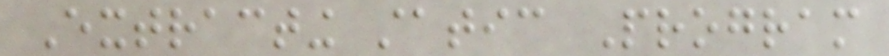Extracting static Program
